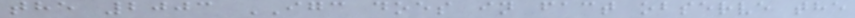the 2003 IGC does in fact observe the
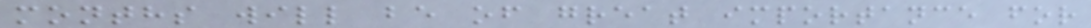months will be of great importance for
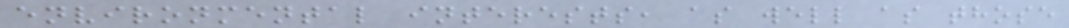environmental interests, as well as those
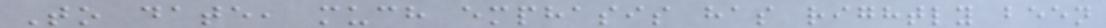To date, much emphasis has rightly been
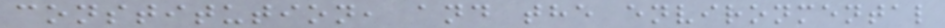constitution, and the environmental
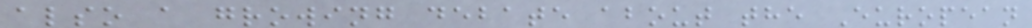also a growing debate about the European
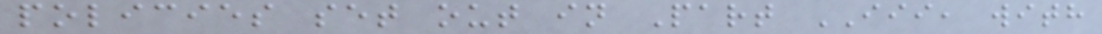policies set out in Part III, with
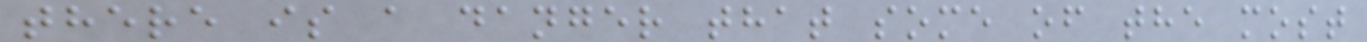there is a danger that some of the most
